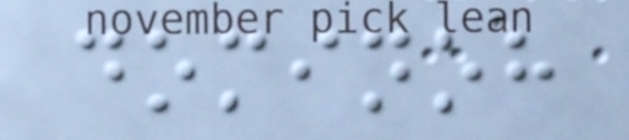dominoh
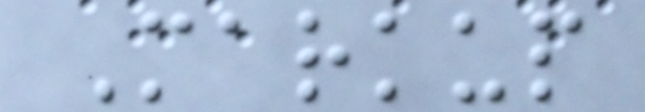Markup
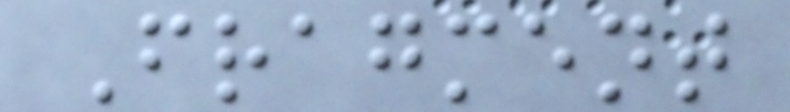Fragment
